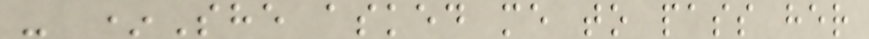- *She asked me to pass her
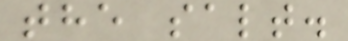the salt.
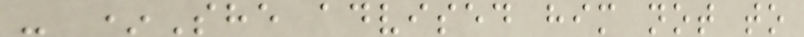- *She advised him not to
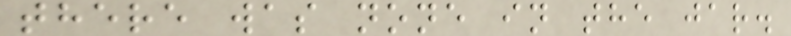there was none in the jar.
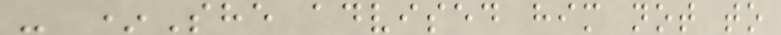- *She advised him not to
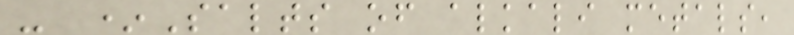- *Salts of alkali metals,
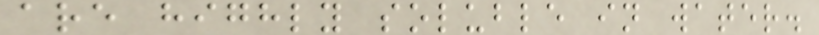are highly soluble in water.
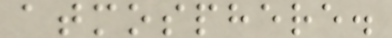atmosphere.
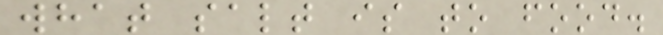what salt is to food.
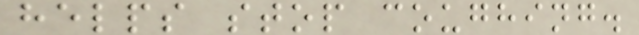helps stop coughing.
